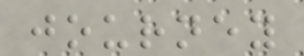journey
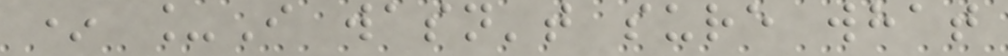* _I wasn't sure what
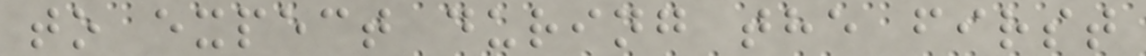to expect during the first
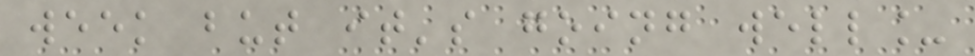week but it's going well_
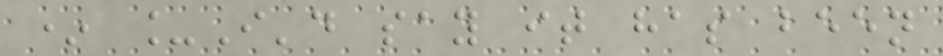* _I'd say it has been
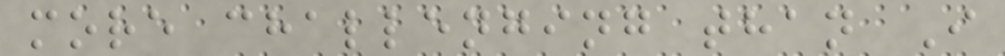more challenging than I
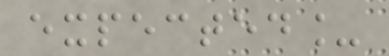expected_
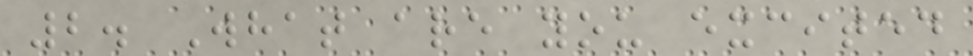2. What are you excited
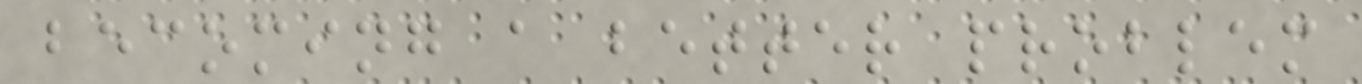becoming a better problem
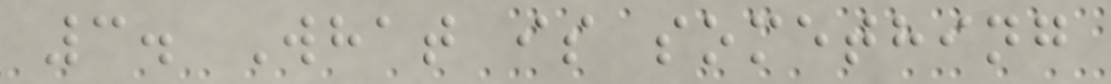3. What is something
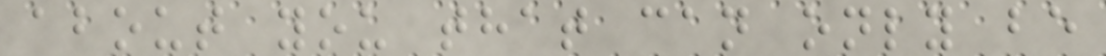about you that can only be
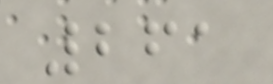261
